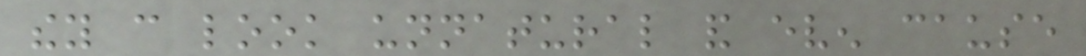they can look unnatural and even cause
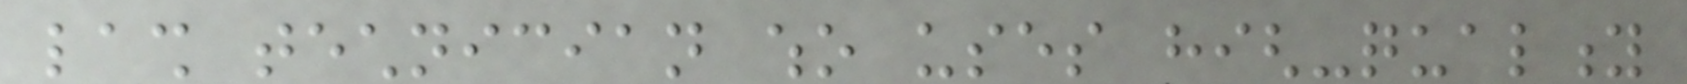lash technician who uses high-quality
